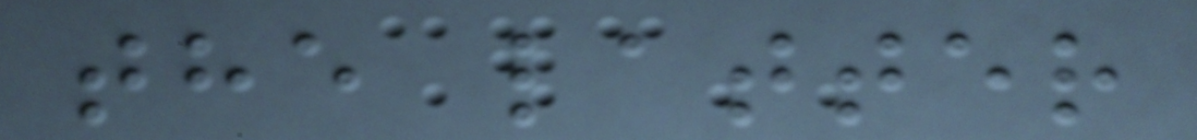the latter
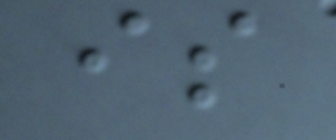is
